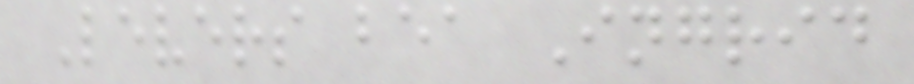Levers bea Ingrid
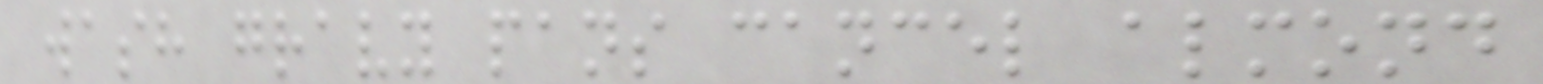wash gravy pans cancel almond
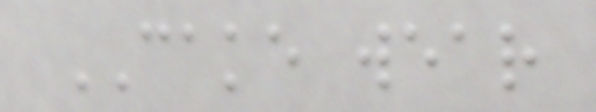CAKE wear
